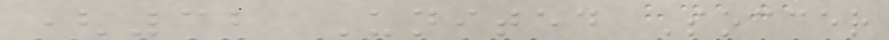(32 United Soccer
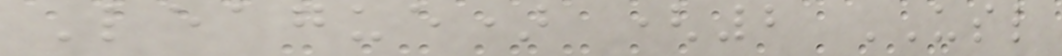League) (2 USL
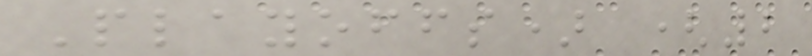Playoffs) (2
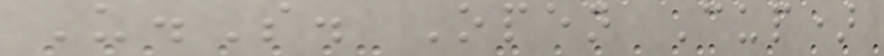U.S. Open Cup)
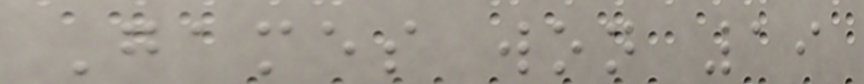Games won 19
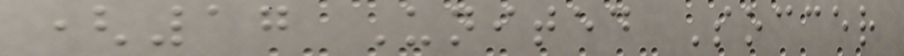(17 United Soccer
